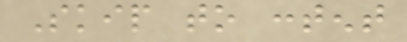Skip to content
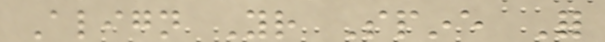Align Your Spine For
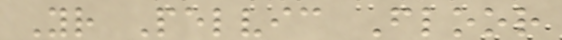Your Pelvic Floor
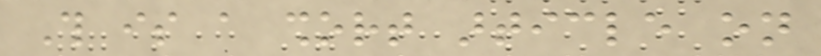This is a short article on
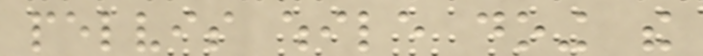pelvis while doing the
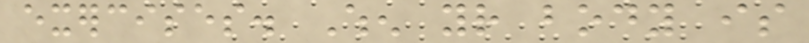exercises. When your body is
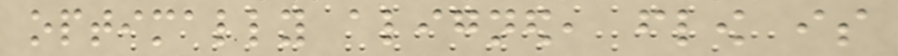optimally aligned, flow is
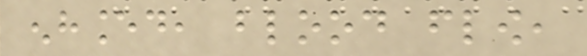enhanced, blood flow,
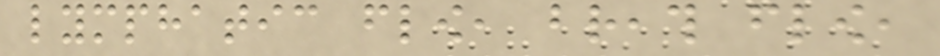lymphatic flow, breath flow,
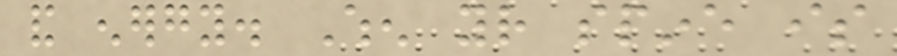and energy. When your spine is
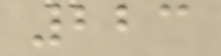223
